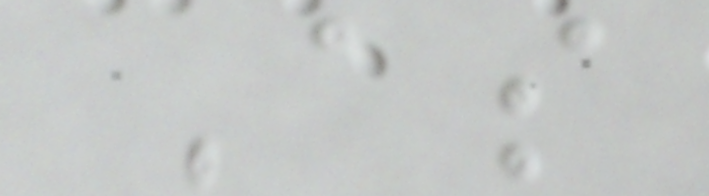As
